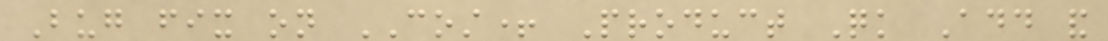Bug fix on COST+ Product Quick Add and
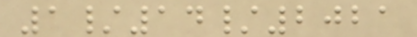1/14/2021
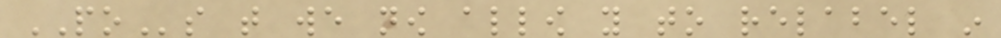POs that we now allow you to relabel in
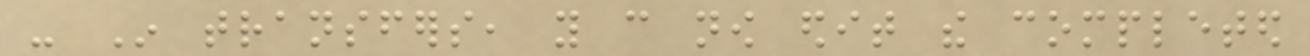- In transfers, you can now edit the completed
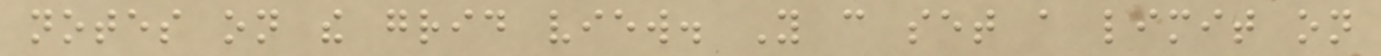notes on the grid view. You can set a limit on
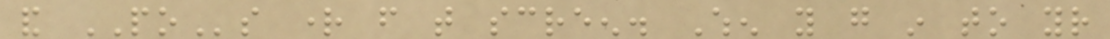and POs right from that screen. When you go in to your
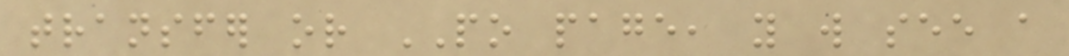transfer or PO page, you will see a
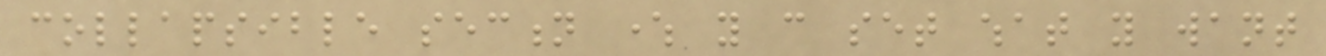collapsible section where you can set what you want
